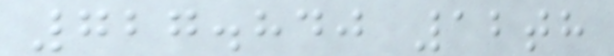727.840 12th
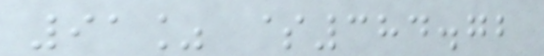91% $384.72
